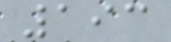193
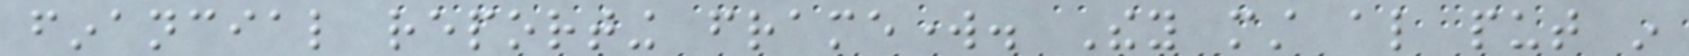financial reporting framework. They must also put in
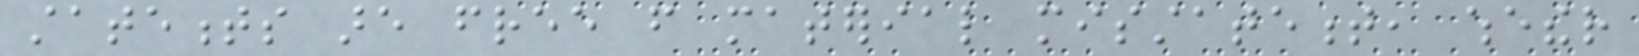statements are free from material misstatement, whether
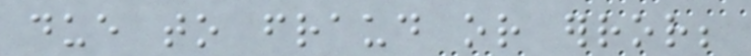due to fraud or error;
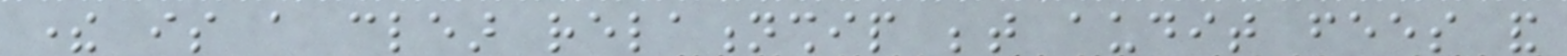there is a clear relationship between audit fees and
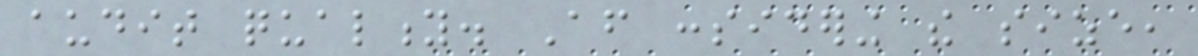audit quality. After considering the size,
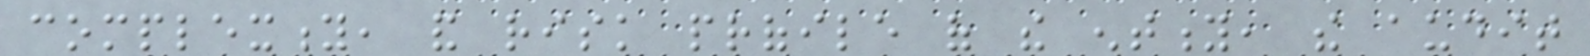complexity, and risk profile of the entity, the audit
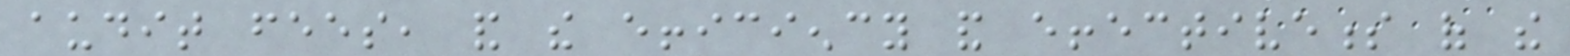audit fees, and the efficiency and effectiveness of the
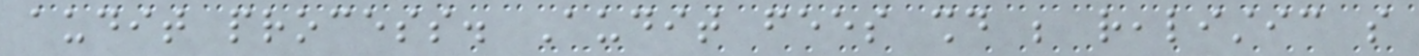audit process. Audit fees should be realistic so
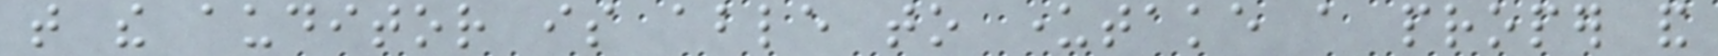that the auditor is able to undertake a proper and
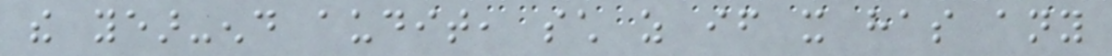the year-end audit, such as if it has any
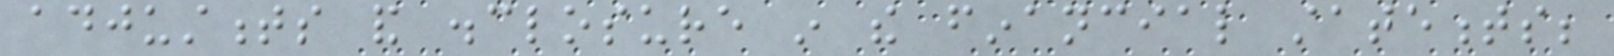adjustments and disclosure in the financial statements;
